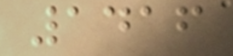1416
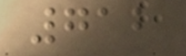712
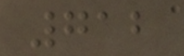712
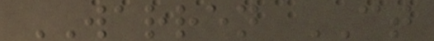WARREN CT
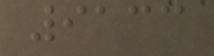9133
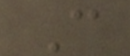C
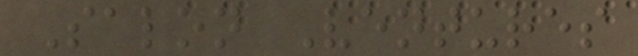Salon Ventures
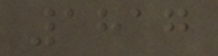1817
